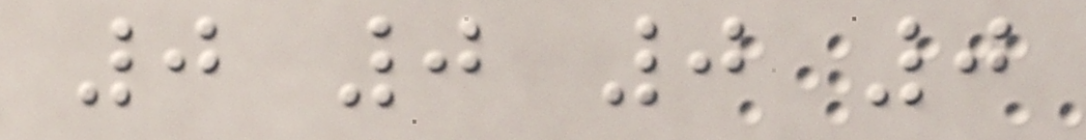0 0 0 0
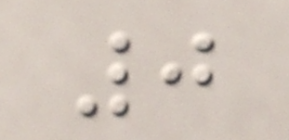0
